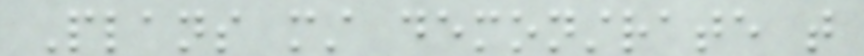Plans must demonstrate that
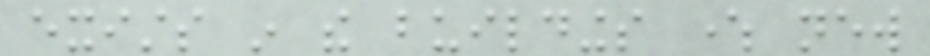exists in the buildings where new
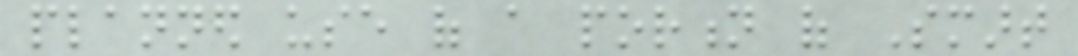planned use of a portion of Smart
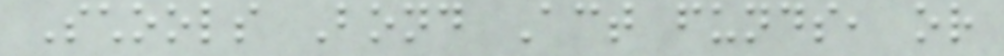Schools Bond Act funds, or
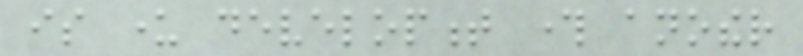is under development through another
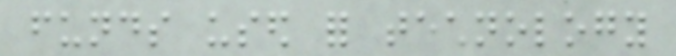funds used for technology
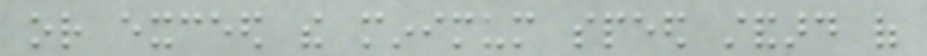or exceed the minimum speed standard of
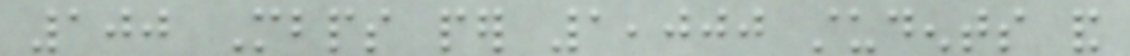100 Mbps per 1,000 students and
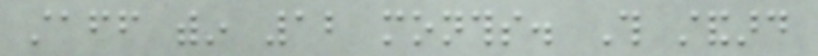staff within 12 months. This standard
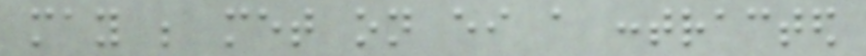may be met on either a contracted
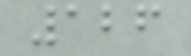126
